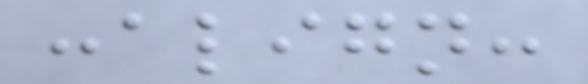:align:
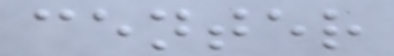center
